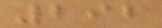292
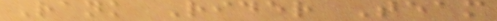Rank Rider Team
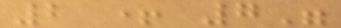2 + 7"
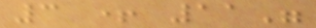3 + 11"
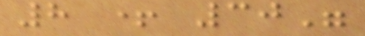8 + 30"
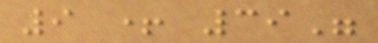9 + 39"
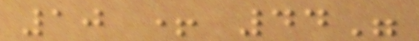10 + 44"
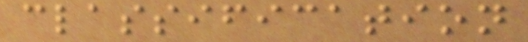classification
